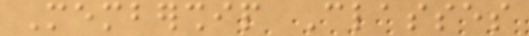Membership Classes
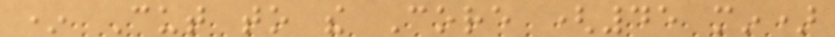* Cut to the Core (45 min)
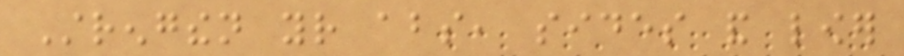Strengthen your abs, sides and lower
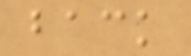back
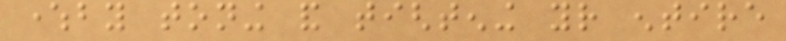whereby toning and tightening your entire
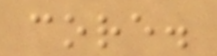core.
